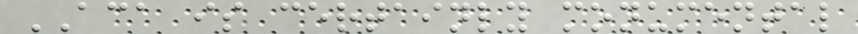ACA is certainly monumental
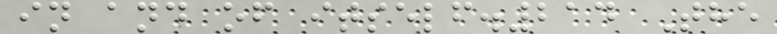in and of itself.214 The
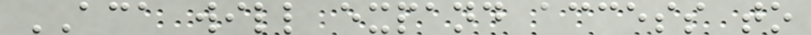ACA will expand access to
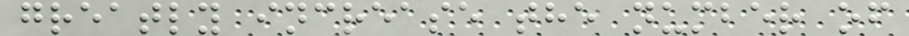greatly increase the number of
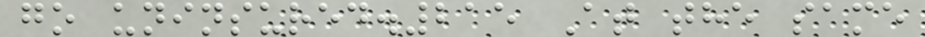go uninsured.215 At the same
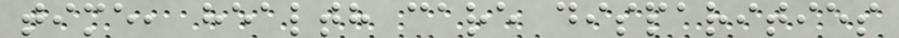time, health care disparities
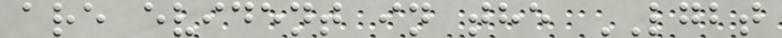are evident in the LGBT
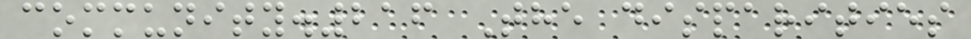community.216 The disparities
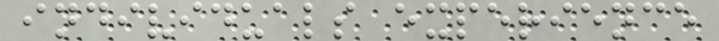individuals experience
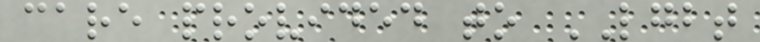care provided to LGBT
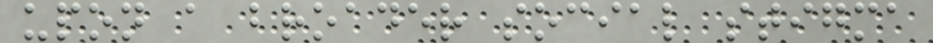upon a broader social stigma
